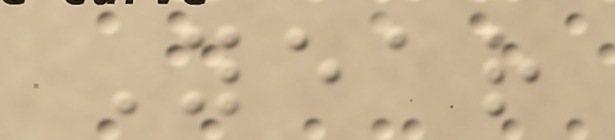Year
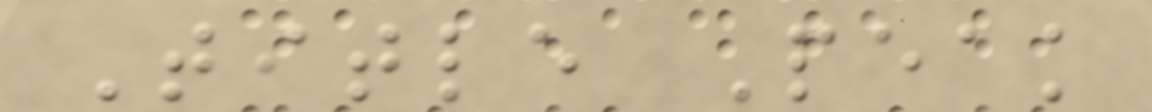Title Peak
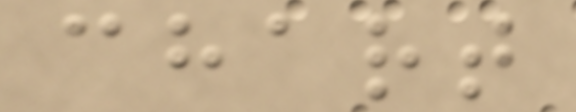chart
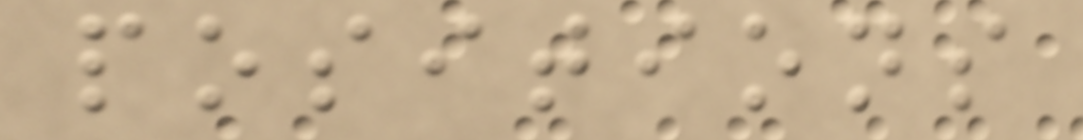positions
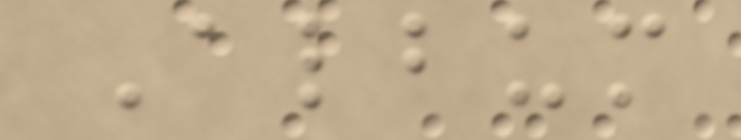Album
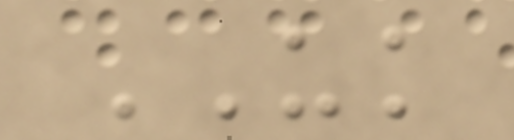UK
